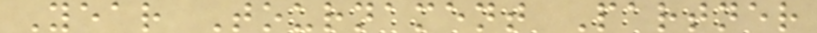Year Tournament Partner
